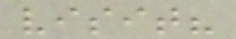visit?
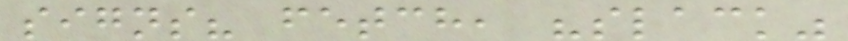signs? fetch, "slack"
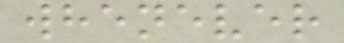whenever
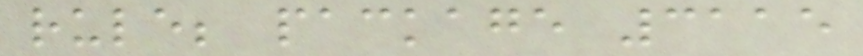rule; package 3115
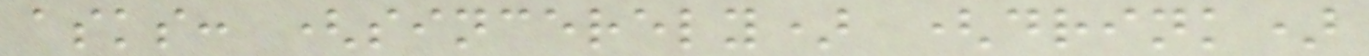asks: (sincerely) (drink)
